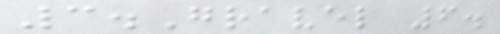3.Gravel 6.
